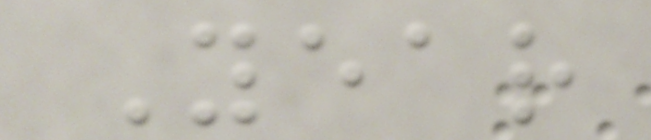Year
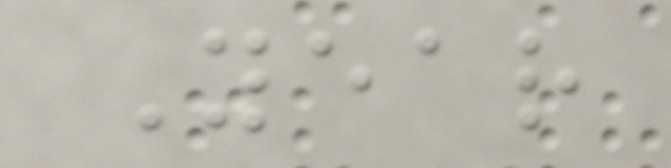Year
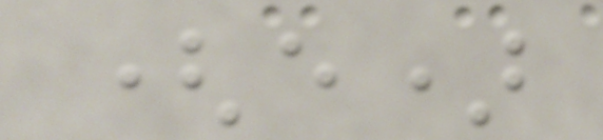(e)
